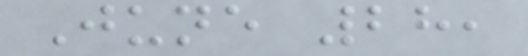June 28,
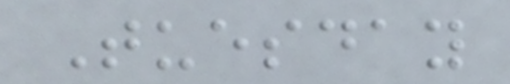Tuesday
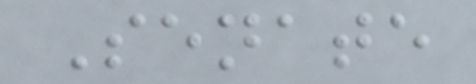Senate
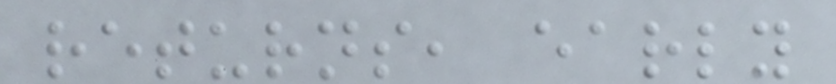returns, early
